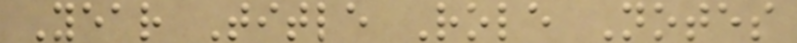Year Title Role Notes
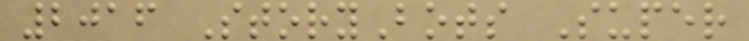2016 StoryBots Super
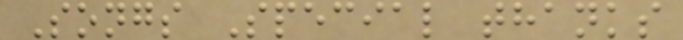Songs Special thanks
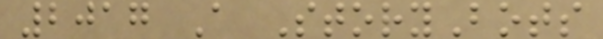2017 A StoryBots
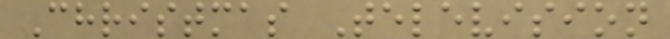Christmas Television
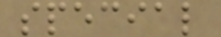special
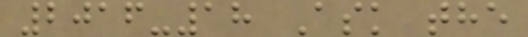2016-18 Ask the
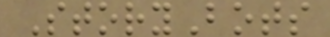StoryBots
